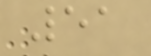51
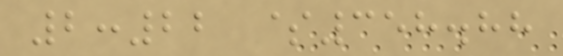2:22 $358.88
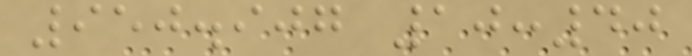950.907 10:40
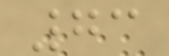73
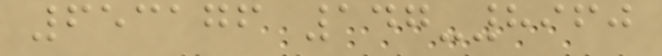653176 147-8960
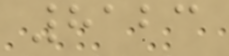8123
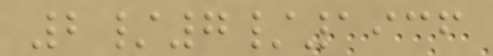2/7/1936
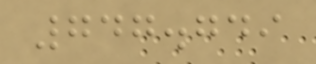747.749
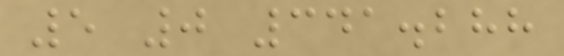5 0 341.288
